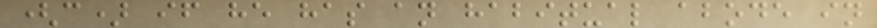(c) if he has an habitual abode in
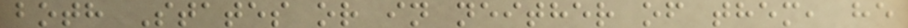both States or in neither of them, he
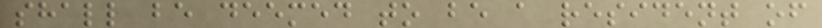shall be deemed to be a resident of
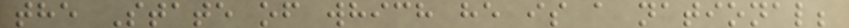the State of which he is a national;
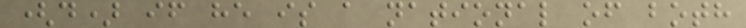(d) if he is a national of both
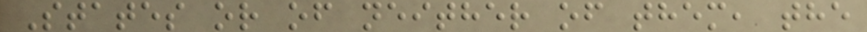States or of neither of them, the
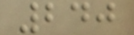240
